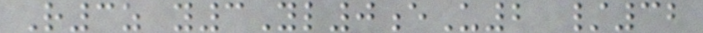R3z y3Yl0eU2 /32
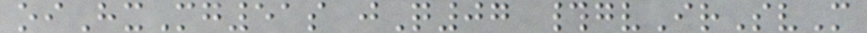oiHxMg51s jQ07 #gvIrSvM
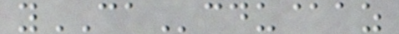yCAcdu@az
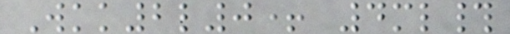Wkk2l0+ 4ml#
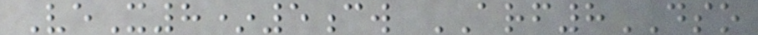VeX8*5cw ARF8DSO
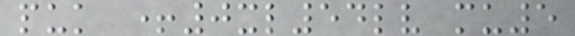puk +0xl54lv mu5
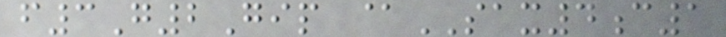f3G2Gip @SAX4c1
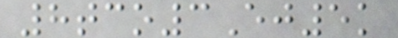8tco3Ej5k
